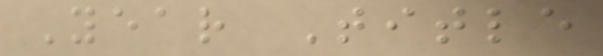Year Title
